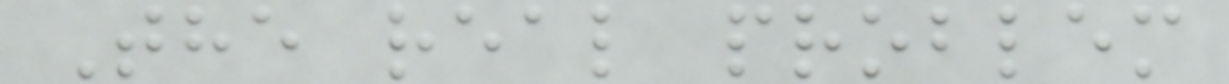The real problem
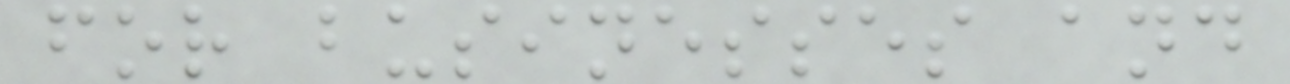for businesses and
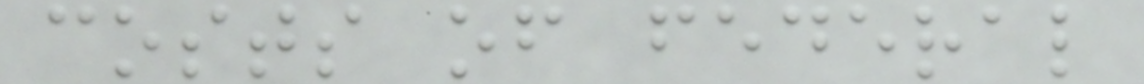costs of federal
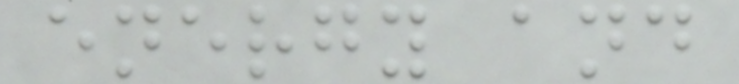energy and
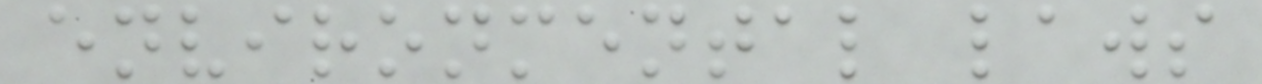environmental laws
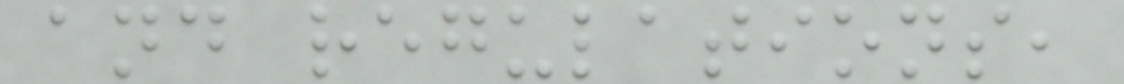and regulations,
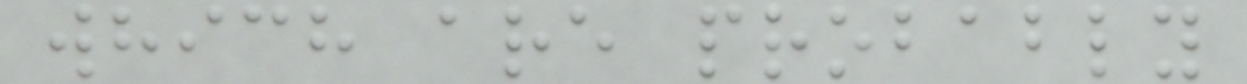which are probably
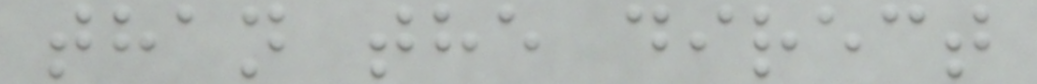than the direct
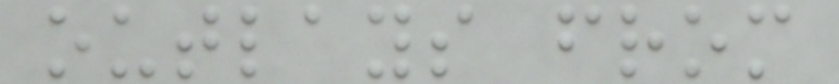outlays from
